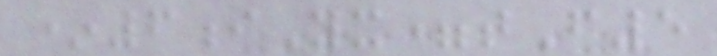*6iYx=tF5
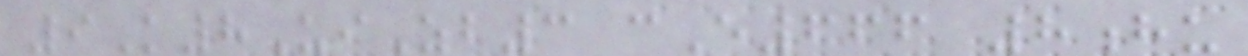9K8UiZb3 cE666 8hu
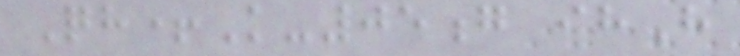Qh+K-05g ihH
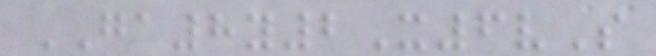GA8y2X6vS
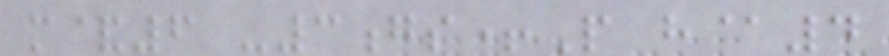m&6 -3gs+P h@4
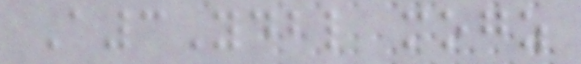A3Ydbl mogz
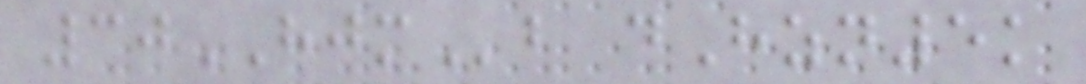30HJMb dHzn5k
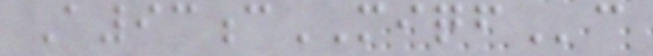A93cMIQFc
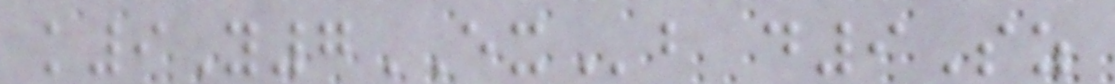k9Y7EXb d9Sz
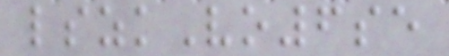lszkVo6se
